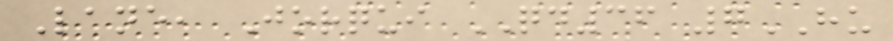Lane, Jorqui QD36 7HU
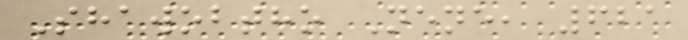Shawobtho Nene, 621
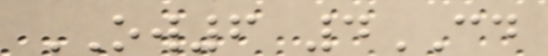OW6 4CD
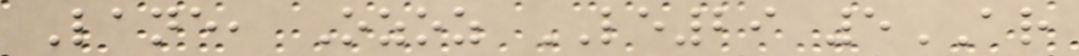Lane, Ozoz LE29 5AR
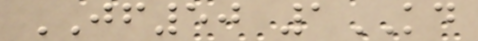JF50 1KD
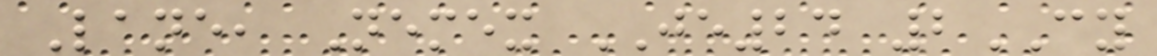Lane, Nemex JE24 2CY
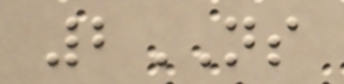2NS
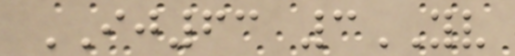IJ63 3YV
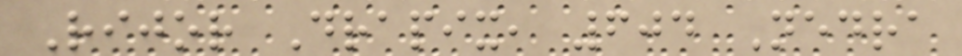Rijor Drapix, 604 Nedra
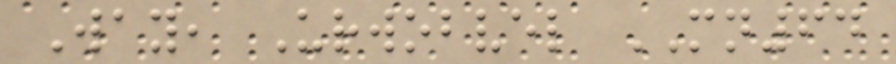Way, Urwobvel MN64
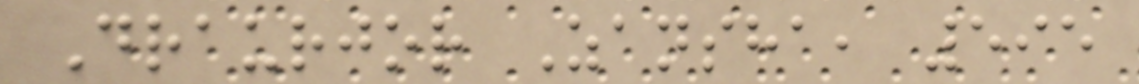Draurjor Zansha, 595
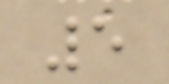5
